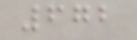672
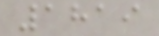1819
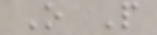O P
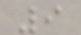9
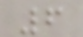6
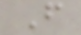F
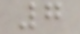7
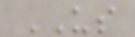US
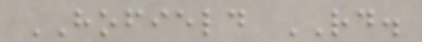HOFIELD RD.
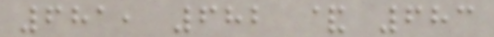681, 682 & 683
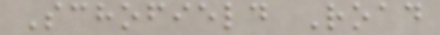Schofield Road
